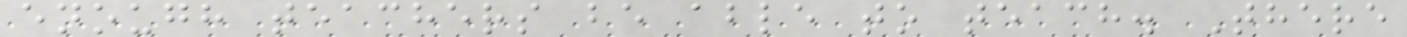enough teachers be able to teach. There
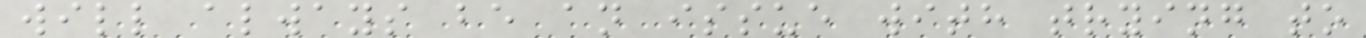will always be an issue with trying to
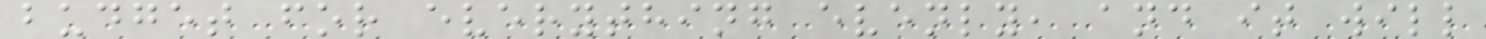budget for everything evenly, and it will
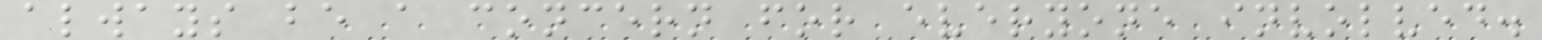always be a concern for everyone involved.
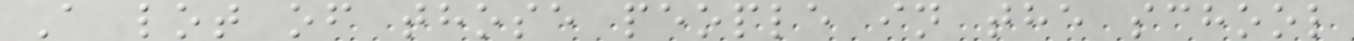A lot of those people in the school
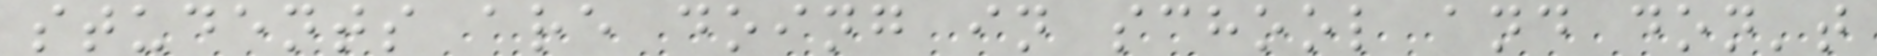students are doing in school and don't
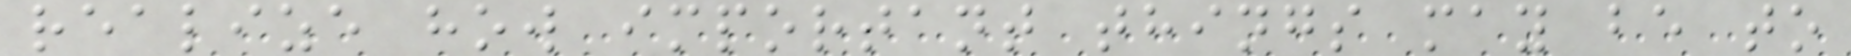realize how important things may be to
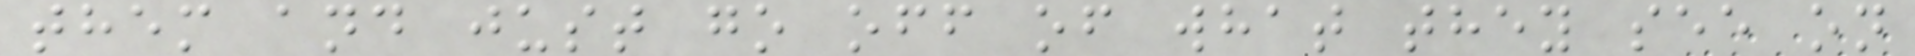them and just go off of what they see on
